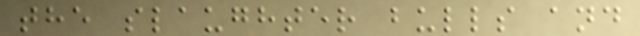the slaughter bulls and
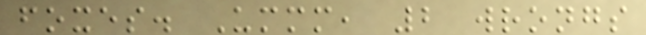foxes. Ummm, 2 wrongs
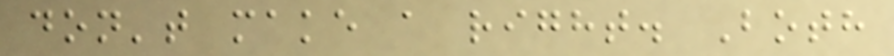don't make a right. Both
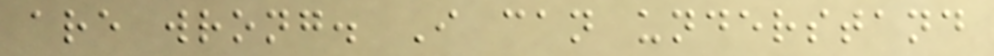are wrong. I can understand
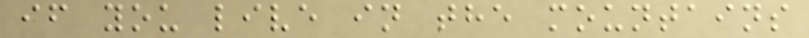if you live in the mountains
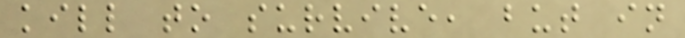kill to survive, but in
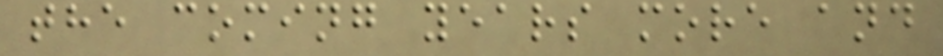the coming years more and
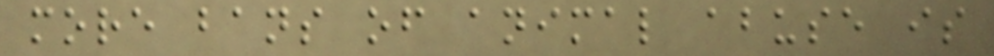more bans of animal abuse is
